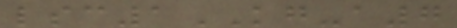lsc1KG-a7
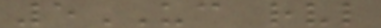5UC rvl
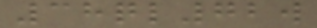38ql72w
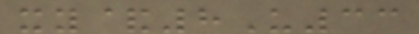xy&8U33
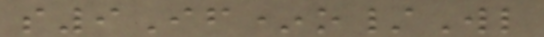s9If*o/Wl
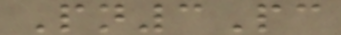Pn3Pc
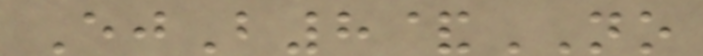EjB8&NO
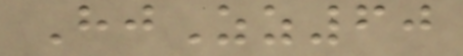HjZz60
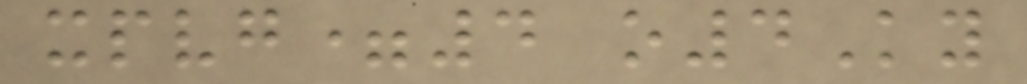xpvg=4 o4Ky
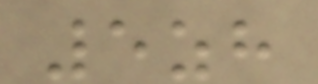5zh
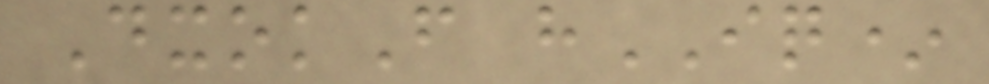DxokF hIQ*
